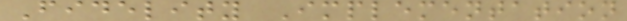Fidelity Implementation
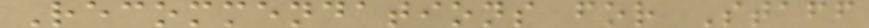Recommendations for Staff
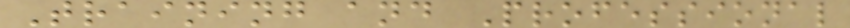Training and Professional
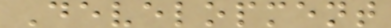Development
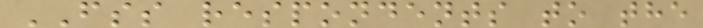FSS respondents to the
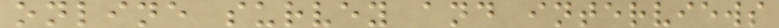online survey and interviews
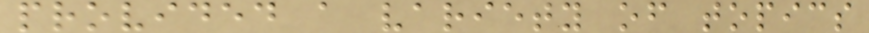provided a variety of topics
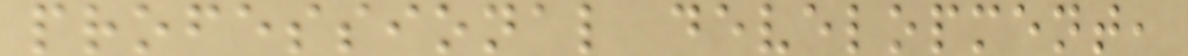professional development,
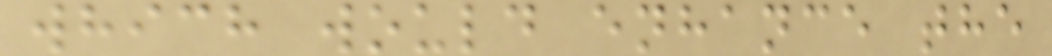which would enhance the
